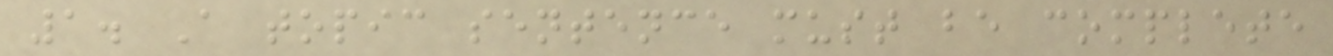1. A topic sentence must be complete
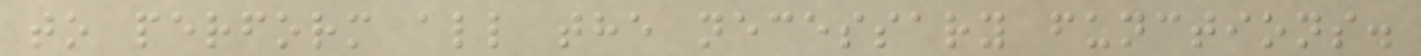to perform all the necessary functions.
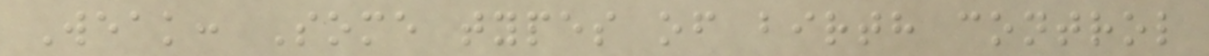Weak: Some types of birth control
